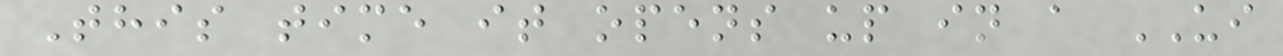This time it opens up in a UI
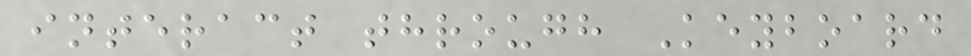interact through Keyboard
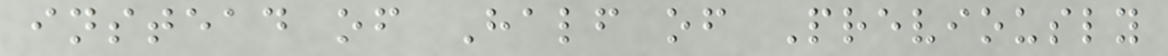instead of Half of Previously
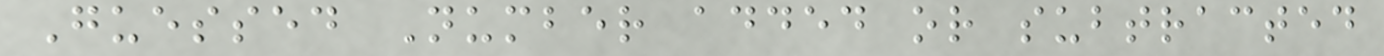Guessed Number added or subtracted
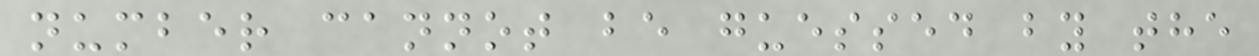number cannot be guessed by the
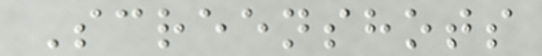Screenshots
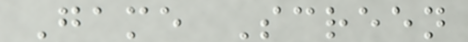Game Screen
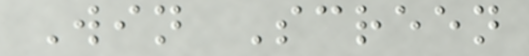Win Screen
